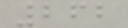262
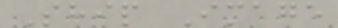Ship Image
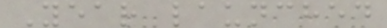Year launched
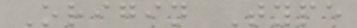Origin Type
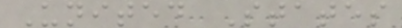United States
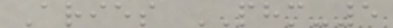Aries PHM-5
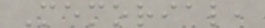Memorial,
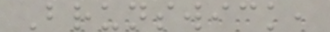Brunswick,
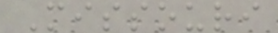Missouri
